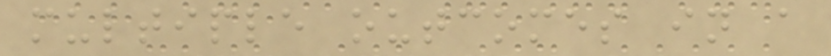multiple outcomes in a
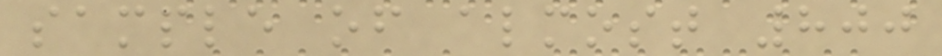sample of almost 800
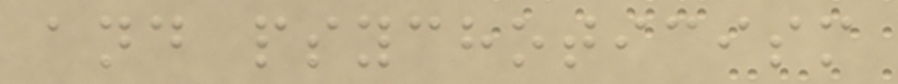and psychoticism
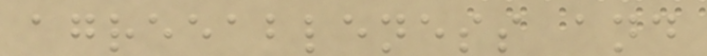agreeableness and
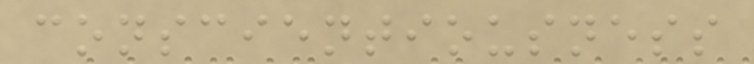conscientiousness
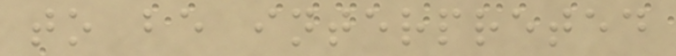to be interpreted
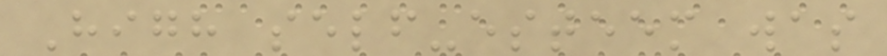High self-esteem was
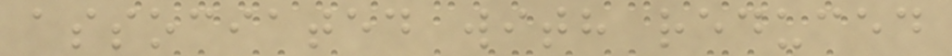associated with reduced
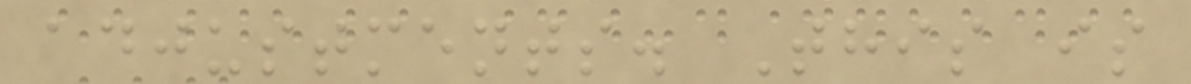adjustments. This is
